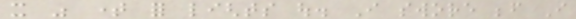it was time for lights out. I swore before I
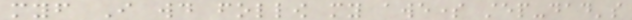myself I would follow my awesome step-dad's
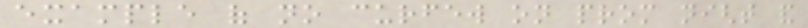example of no curfew on prom night and
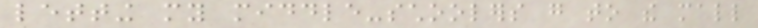letting my middle-schoolers go to the mall
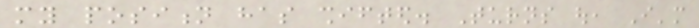my position has shifted. Turns out, I'm
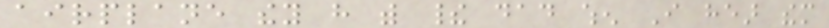airplane they have with their dad when I hear them
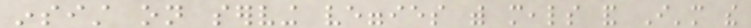insist on serving veggies with meals and I'm the
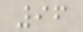96
